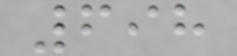698
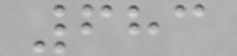683
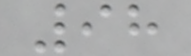98
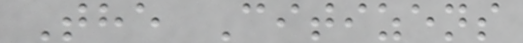The Citizens
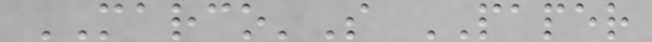MARCO'S PAPER
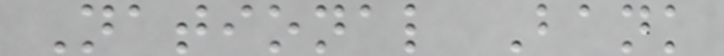National Bank
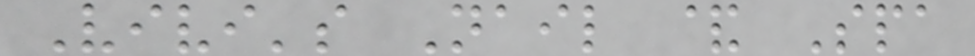Vivi's Nail & Spa
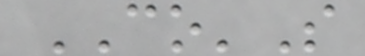CO'S
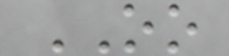OO
